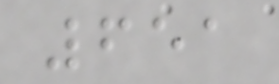651
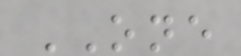ONE
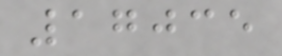17035
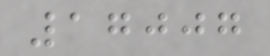17007
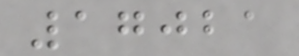17021
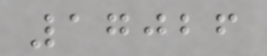17026
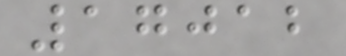17012
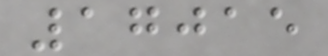17015
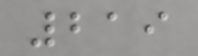219
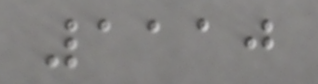1110
